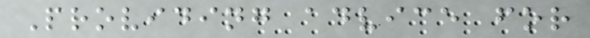Providing advice for
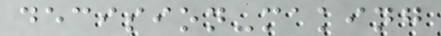decision-making
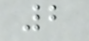2
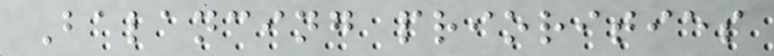Balancing priorities
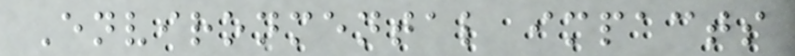Environmental impacts
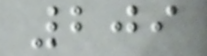209
